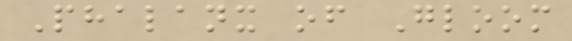Phalanx of Gloom
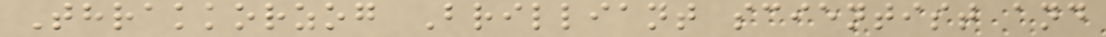Thrakkorzog Brilliant scientist and
